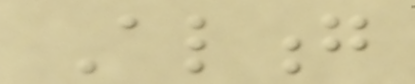Along
